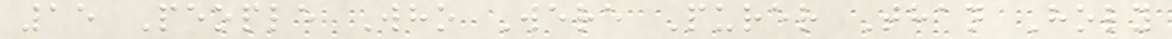15 People Who Were Purer Than Holy
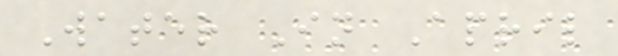Water In April
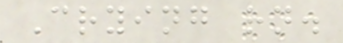Crying rn.
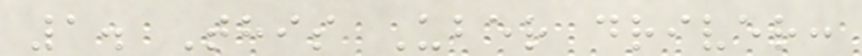1. This Uber driver:
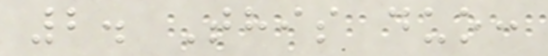2. This duo:
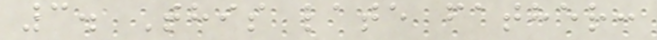3. This late father:
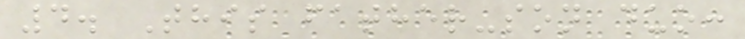4. This father-son duo:
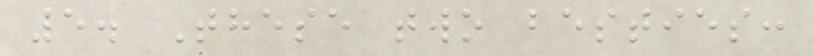5. These two besties:
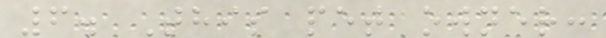6. This pet owner:
